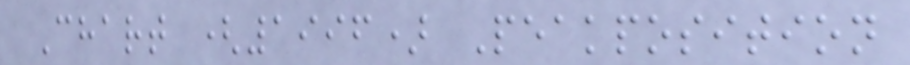Chart (1996) Peakposition
